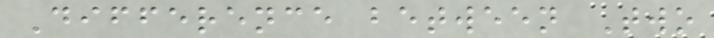Difference between Two
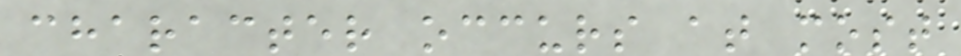character occurs at most
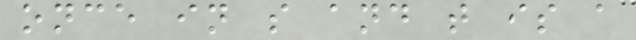once in s and t is a
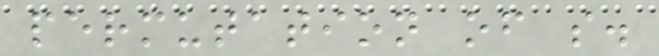permutation of s.
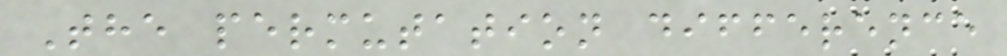The permutation difference
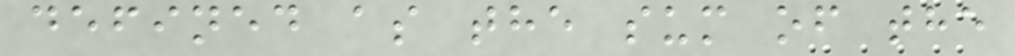defined as the sum of the
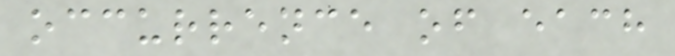occurrence of each
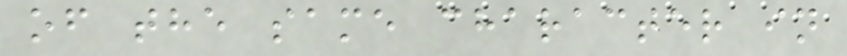of the same character in
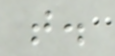t.
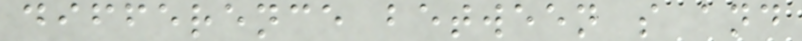difference between s and
